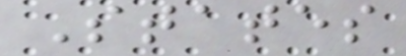States
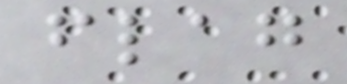flag
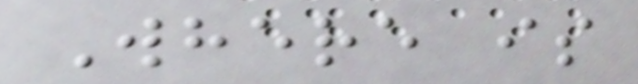Where is
